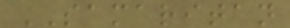SAMARITAN
